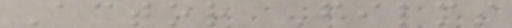Actor Films
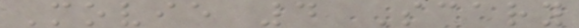Movie 4 Scary
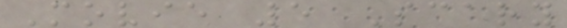Movie 5 Scary
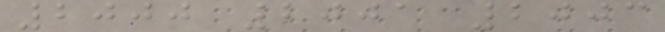2000 2001 2003
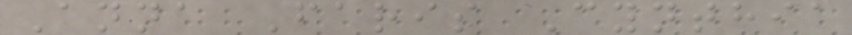Anna Faris Cynthia
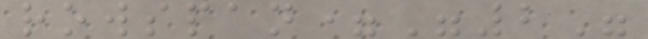rowspan="2"
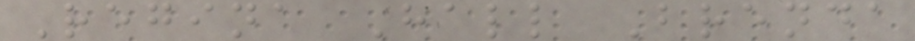Regina Hall Brenda
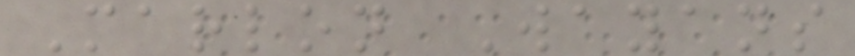Marlon Wayans
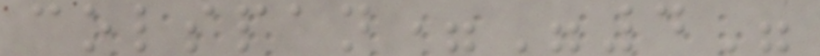colspan="4"
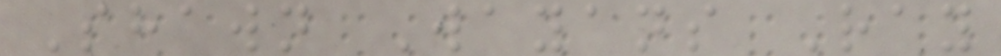Shawn Wayans Ray
